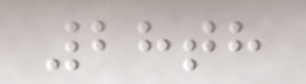28th
